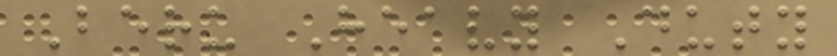Beru Heavy Duty
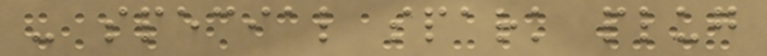- special spark plug
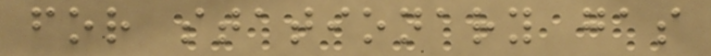for stationary gas
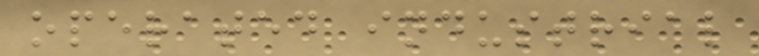operated industrial
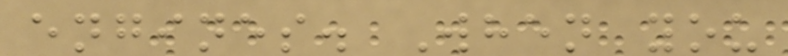engines. When you
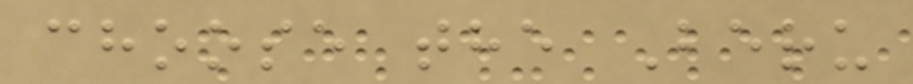choose the Beru
